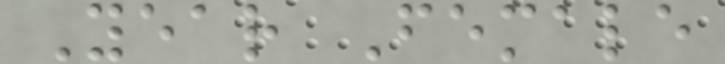Year Female
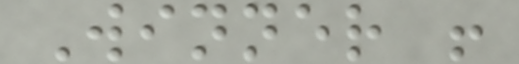Winner !
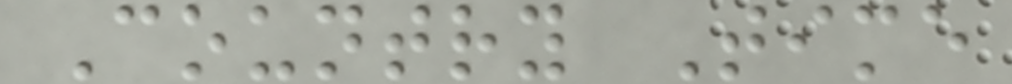Country Time
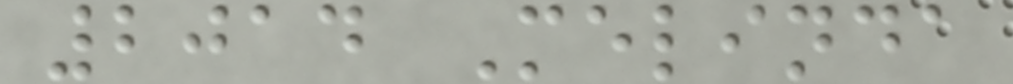2014 Melinda
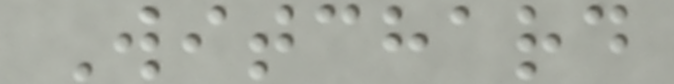Witchard
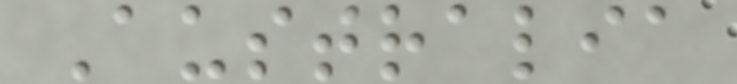Australia
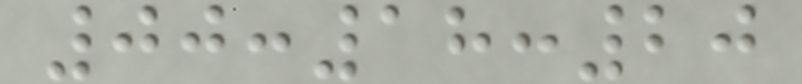00:18:20
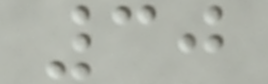30
